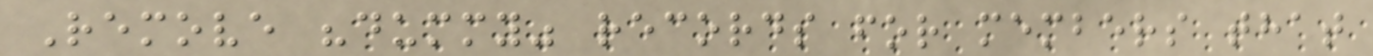Remove "dummy" records for members that
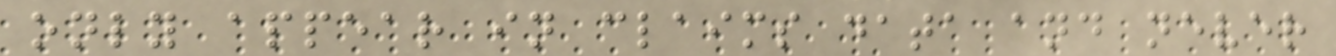only appear in claims data and never
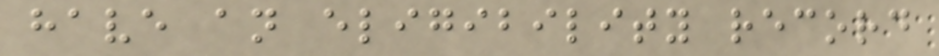have an eligibility record
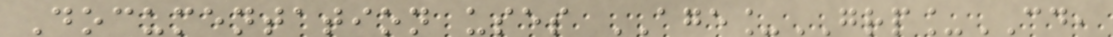Documentation uses AGE_GRP_CD,
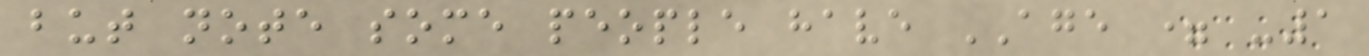but note some people have AGE = -1
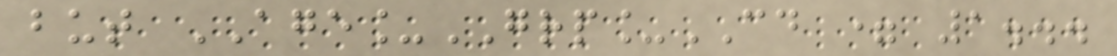but AGE_GRP_CD = 1...
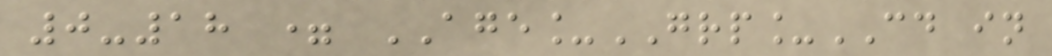0-18 = AGE_GRP_CD in
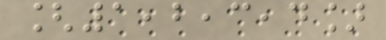[1,2,3,4]
